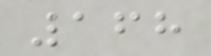168
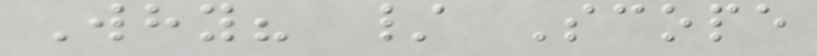Why? / Scope
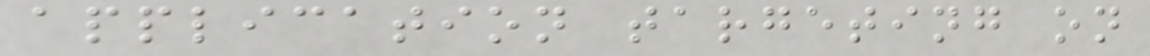application targeting on
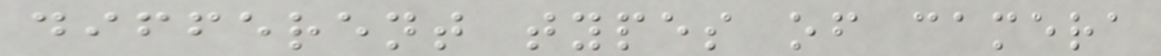different types of camera
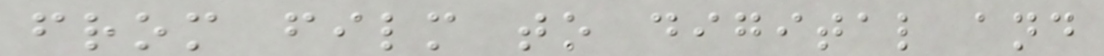from film to digital and
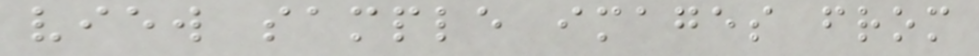view sample images from
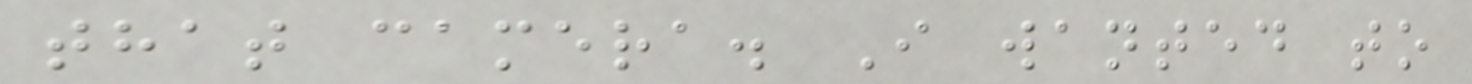that camera. I wanted to
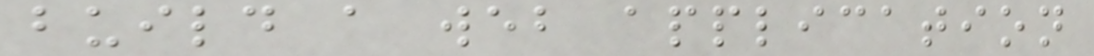build a web application
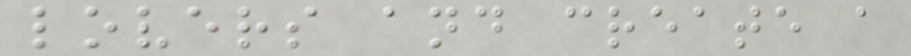lovers and create a
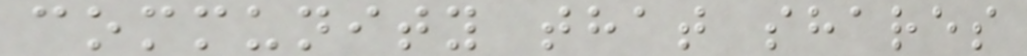community that shares
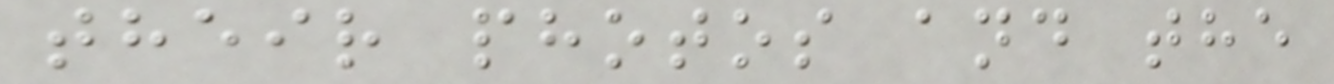their photos and the
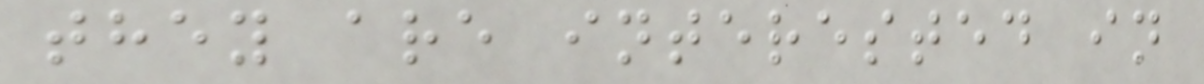they are interested in
